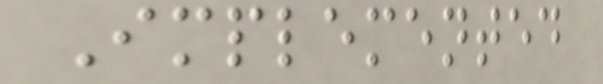Implemented
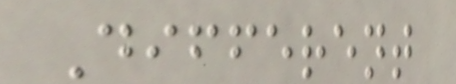Different
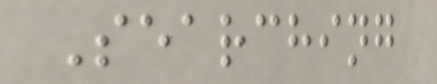Searching
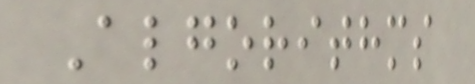Algorithms
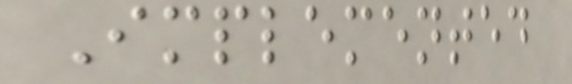Implemented
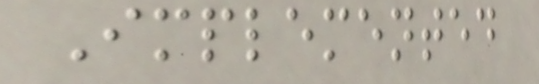Implemented
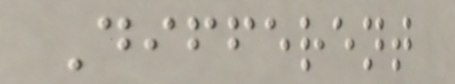Different
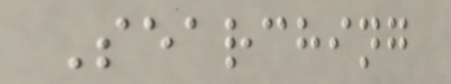Searching
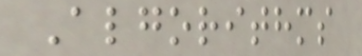Algorithms
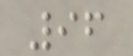96
